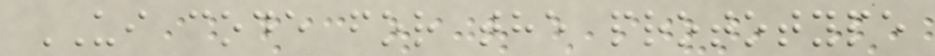UI code for the prototype
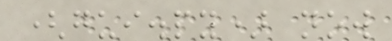(gui.py) now
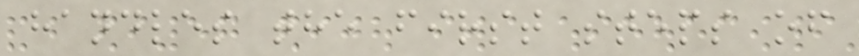handles the first steps of
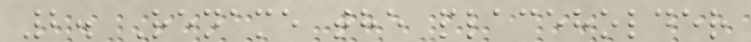2. Rename the placeholder
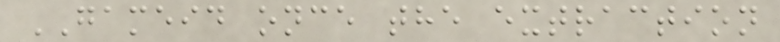GAMEID once the extraction
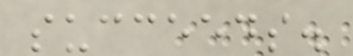succeeds.
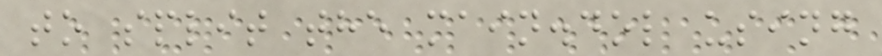to split the main.dol using
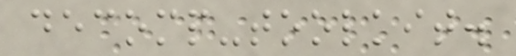decomp-toolkit.
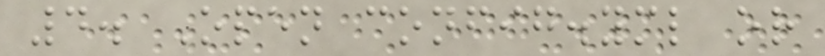4. Open config.yml or
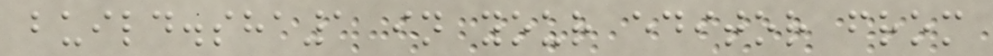build.sha1 in your editor from
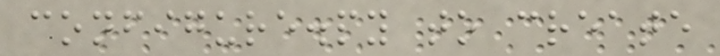configure.py to create
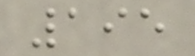195
